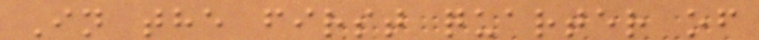In the first quarter of
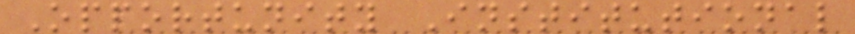Opportunity Institutional
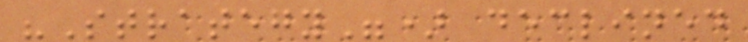"Strategy") declined
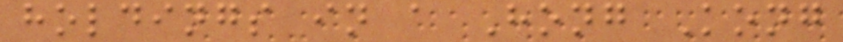holdings in a Hong Kong
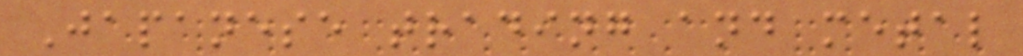Japanese trading and metal
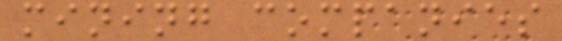mining companies
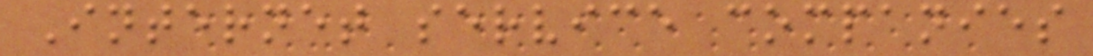Internet service companies
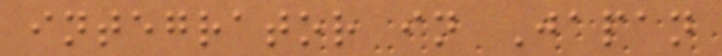integrator in Japan
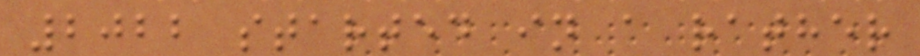2022 started in a rather
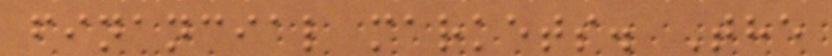financial markets. The
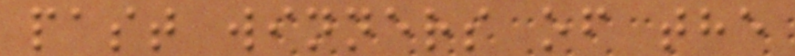past winners of the
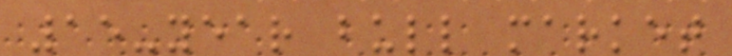15-year bull market
